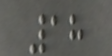18
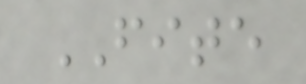FITE
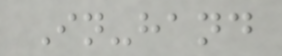In-hand
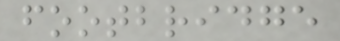footbridge
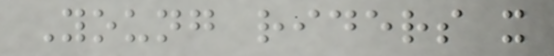Young riders x
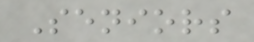Seniors
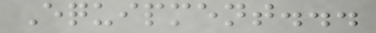Equipment...
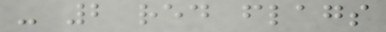- 2 red flags
